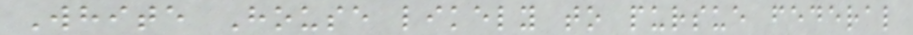White House likely to pursue federal
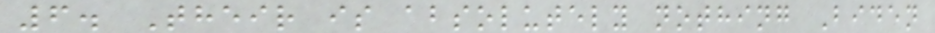6. Their is absolutely nothing Biden
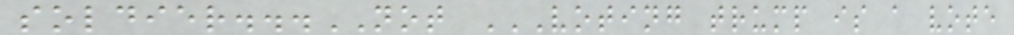soldier...NOT VOTING TRUMP IS A VOTE
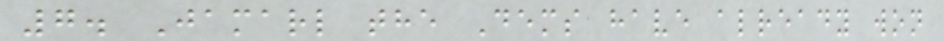7. Jamarl the Dems have already won
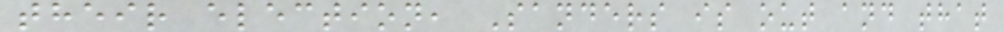their election, Sanders is out and that
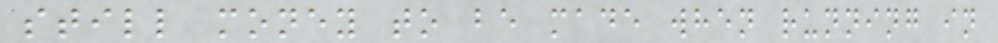still money to be made when running in
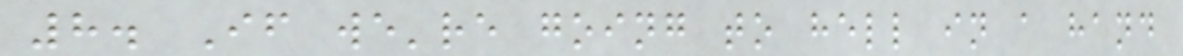8. If we're going to hell in a hand
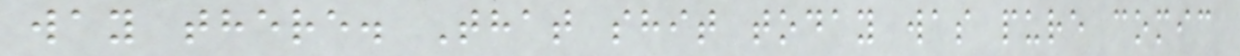way there. That shit today was pure comic
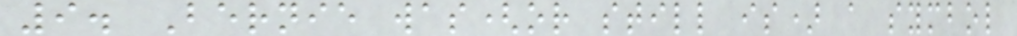9. Bernie was(or still is) a symbol
